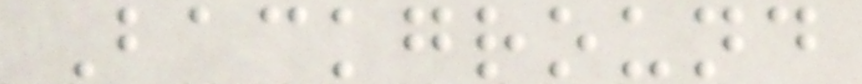Background
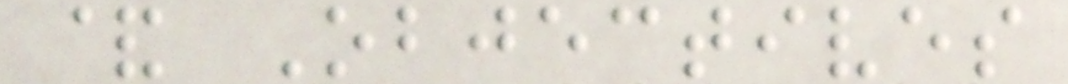& Objectives
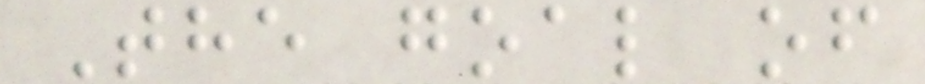The goal of
